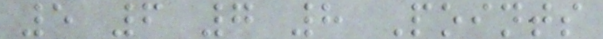5 6 7 8 Points
